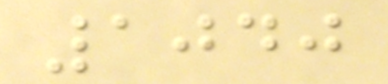1040
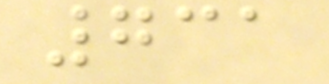731
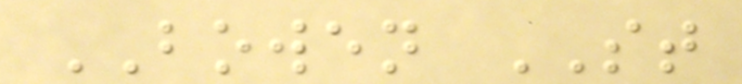BOWEN ST
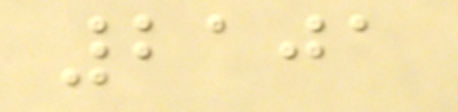2101
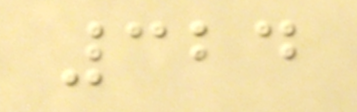324
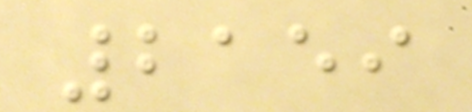2159
